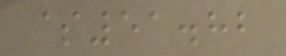$51.82
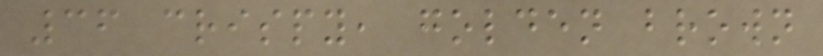36 crispy, golden brown
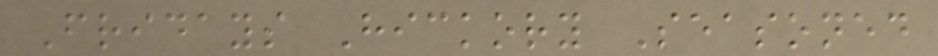Fridays Hickory Seasoned
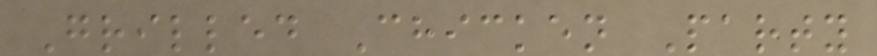Grilled Chicken Party
